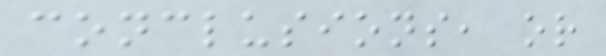conclusions, or
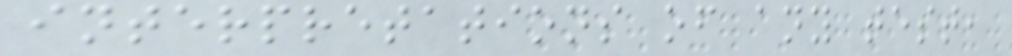interpretations of any test,
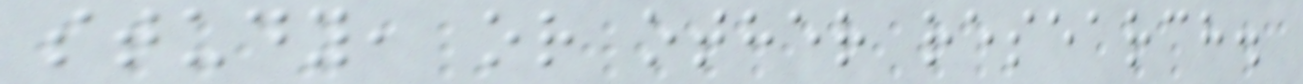study, or other research.
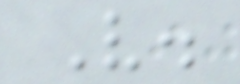V.
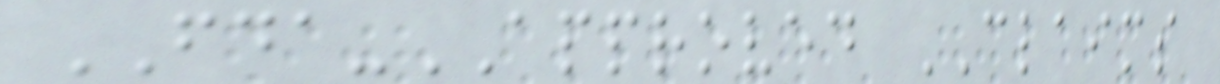FDA-APPROVED CLAIMS
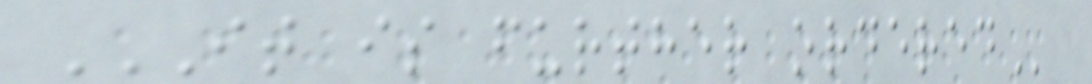IT IS FURTHER ORDERED
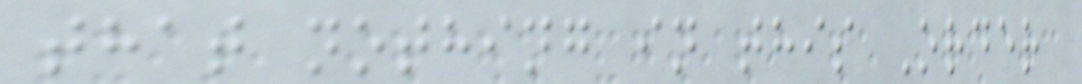that nothing in this Order
